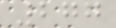277
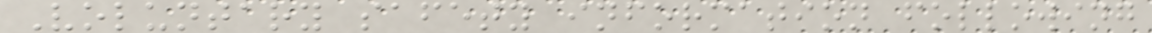Voluntary safety information following
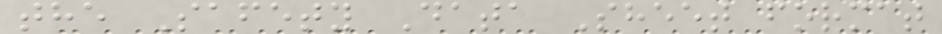the Safety Data Sheet format
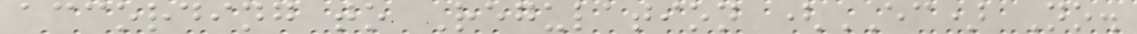according to Regulation (EC) No.
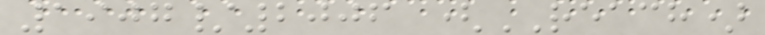1907/2006 (REACH)
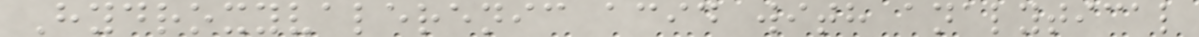Hydroxyvalerenic acid with analytical
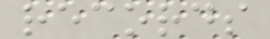records
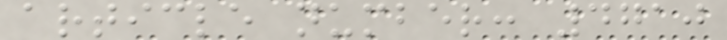article number: 4710
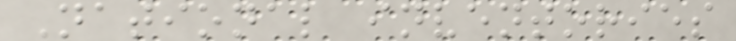National inventories
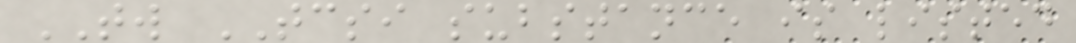TW TCSI substance is listed
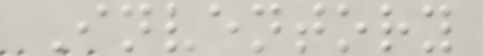Inventory
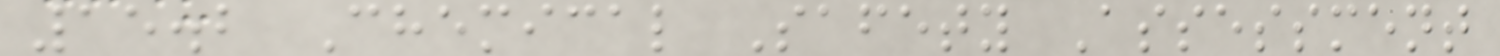15.2 Chemical Safety Assessment
